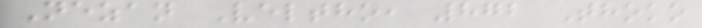Nezan Veltho, 872 Thoko
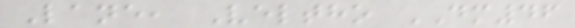Lane, Veltho DM46
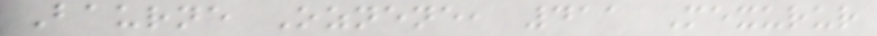Baurne Oznene, 411 Mexurur
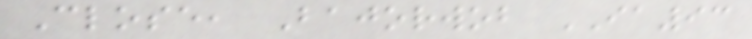Close, Bajorwob IA93
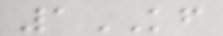1KF
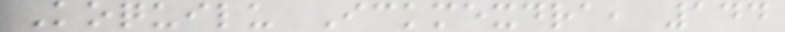Koquilu Ickmexdra, 144
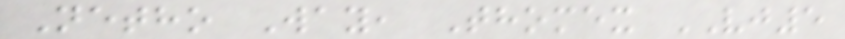Netho Way, Thomex VJ5
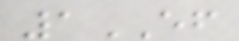1EF
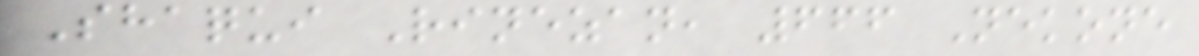Shaqui Rinezan, 666 Nekone
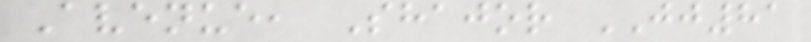Avenue, Shajor JJ81
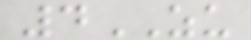4ZU
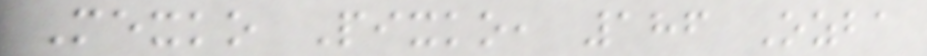Mexko Pixko, 186 Ozba
